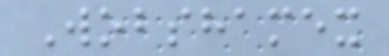Wobshamex
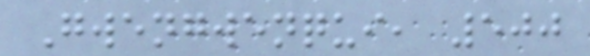Gwengwenqui, 500
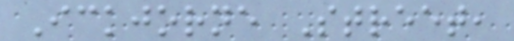Ickjorne Street,
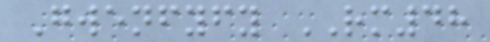Gwenfyfy RM48
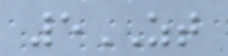5ZT
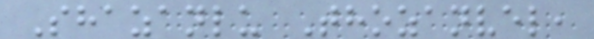Shazanlu Thozanvel,
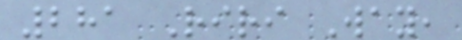281 Riri Way,
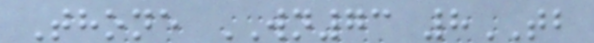Thone WN73 8TB
